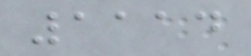1114
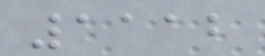1112
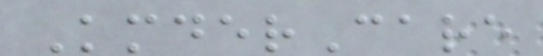KmderCare
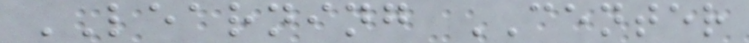LEARNING CENTER
